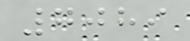7089
